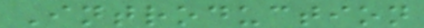Introduction
